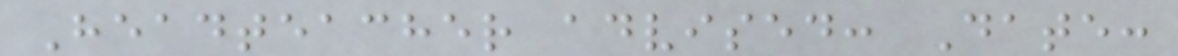Headteacher advised: Date:
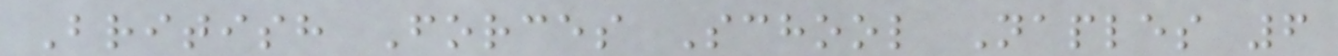British Forces School Naples 6
